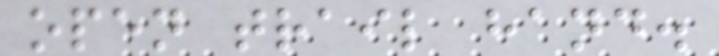open trail hand.
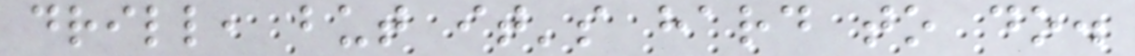drill, but it's hard to do.
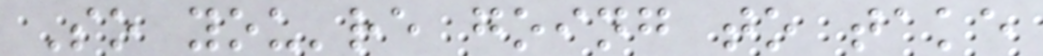So you're going to take
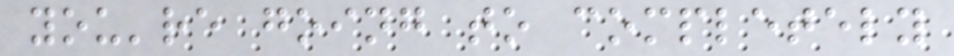you're going to completely
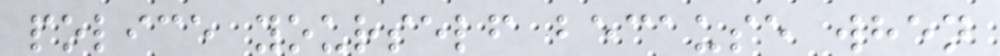police yourself because when
